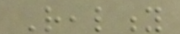Reality
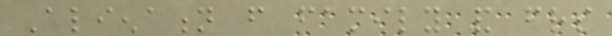Alienation from family and friends
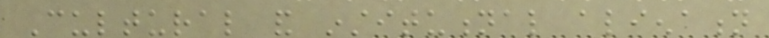Cultural and institutional alienation
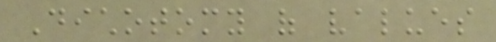Dichotomy of values
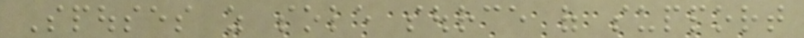Spouses as sole source of support
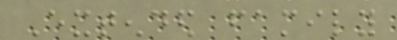Extended family
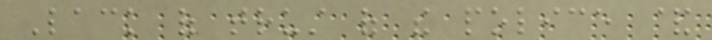Lack of trust of the police &
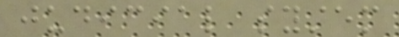judicial system
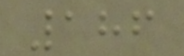186
